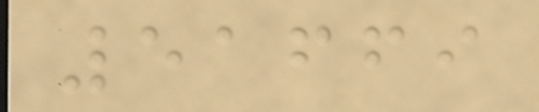51669
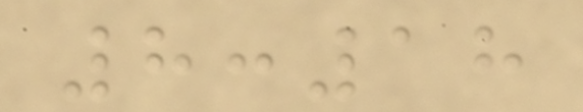8:18
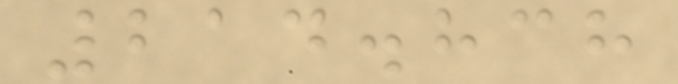214.838
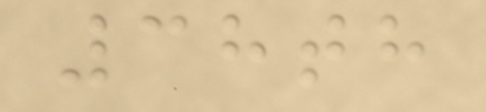38th
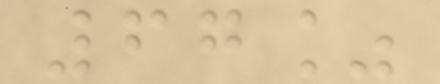67%
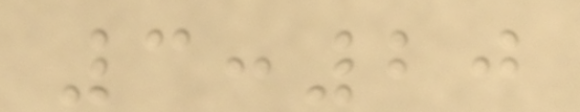3:20
